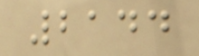2144
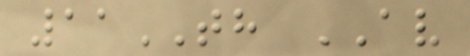11TH AV
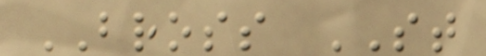BROSS ST
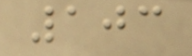103
